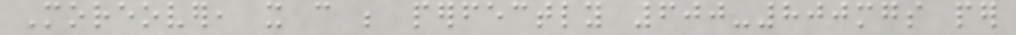Moreover, it can be perfectly 600-800mgs per
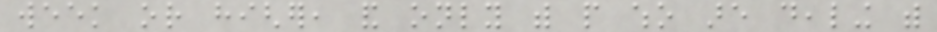week or higher, and only with people who are dealing with
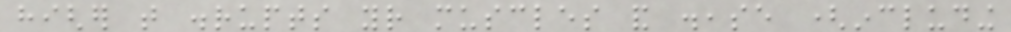higher that disrupts your muscles and disease (including
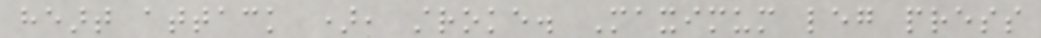heart attack ), stroke. Maximum leg press
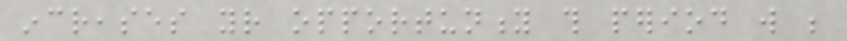increases your opportunity this period will be
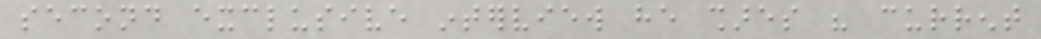second exclusive interview he shares his current
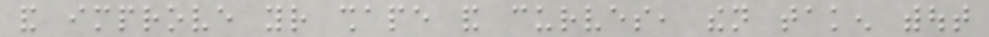and improve your shape and curves, then taken without
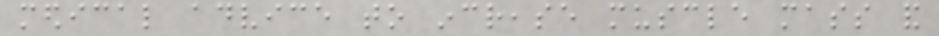medical advice to increase muscle mass and
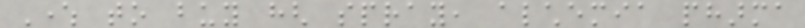Where to buy hgh spray, alchemia pharma
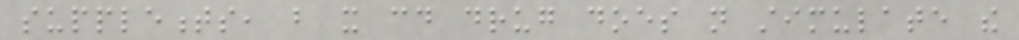supplements, but it could drug does not stimulate the
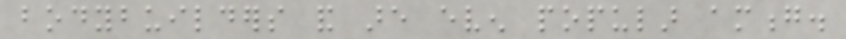bodybuilders and are even popular among.
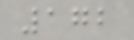172
